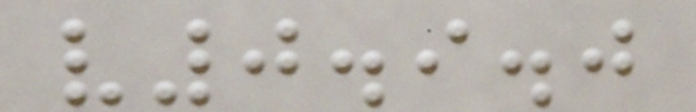v0.9.0
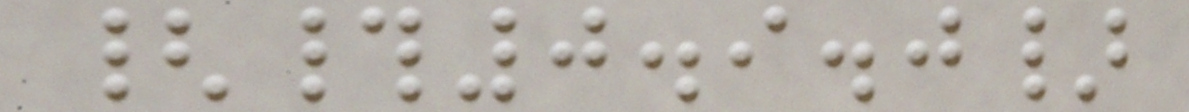{#0.9.0}
